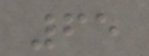65
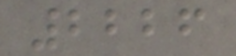2226
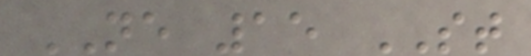NE 15 ST
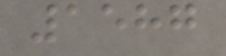1587
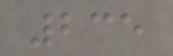235
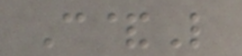C&L
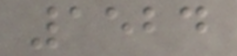1524
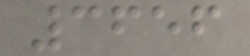3656
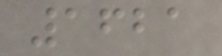1621
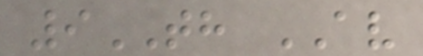9TH AV
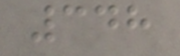348
